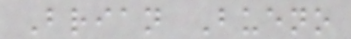Brian Bueno
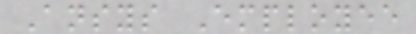Ansys Employee
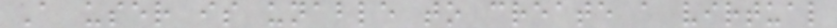A user is unable to create a virtual
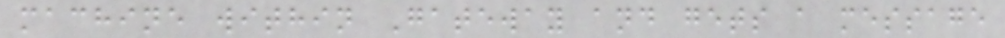machine within Gateway and gets a message
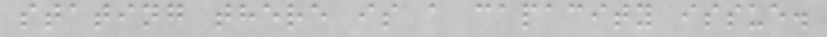stating there is a capacity issue.
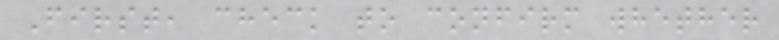First, check to confirm whether
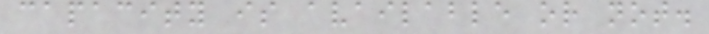capacity is available or not.
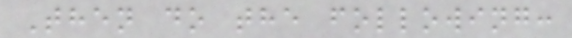Then do the following:
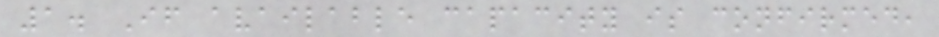1. If available capacity is confirmed,
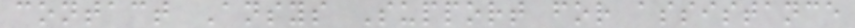contact Ansys Support for assistance
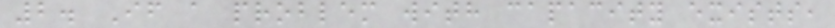2. If a problem with capacity exists,
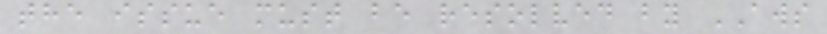the issue must be resolved by AWS
